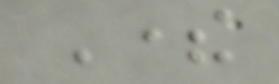There
